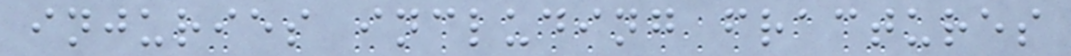injuries including fractures
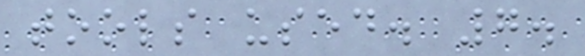tools used. 7.
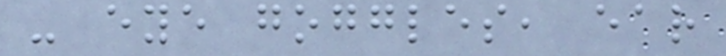- eye goggles, ear
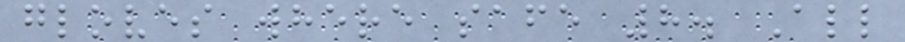gloves where safe 8. All
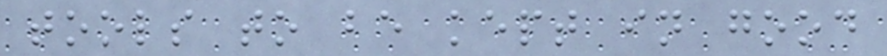tools to be kept in good
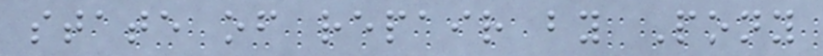state of repair by Pony
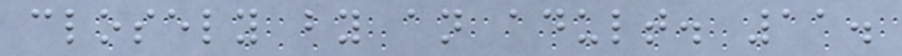closely by an adult. 11.
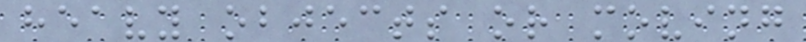heavy objects or moving
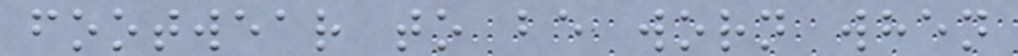footwear to be worn when
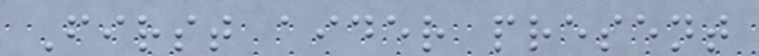First aider present
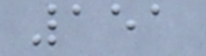151
